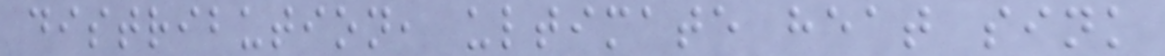distribution, ultimate heat sink
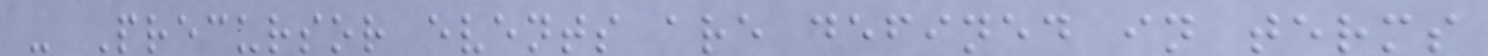- Precursor events are defined in terms
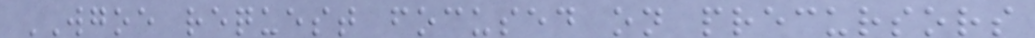WGOE request focused on precursors
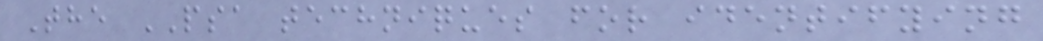The PSA techniques for identifying
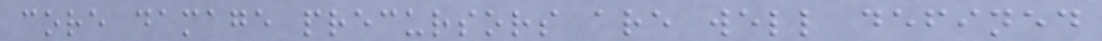core damage precursors are well defined
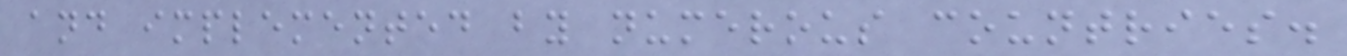and implemented by numerous countries.
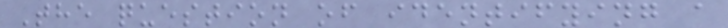The question of identifying a
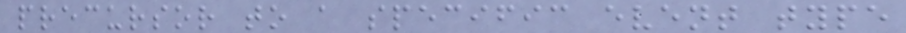precursor to a specific event type
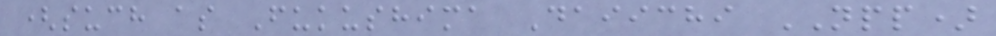(such as Fukushima Daiichi NPP)
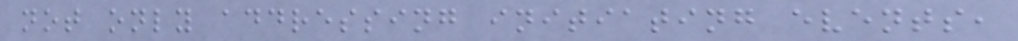not only addressing initiating events,
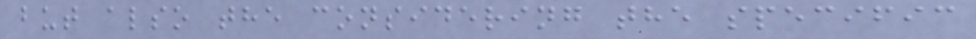but also the considering the specific
